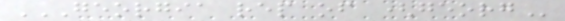GEORGIA REP OF (GEORG
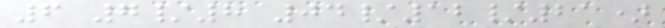6 7/8 04/12/21)
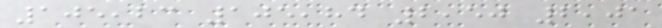105,23 105,84 2,50 2,01
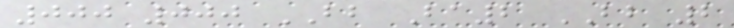000 000 BB Ba2 BB 2
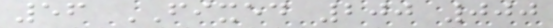56 FIXED 200 000
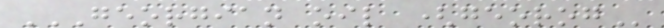GEORGIAN OIL (GEOROG
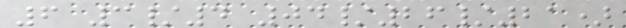6 3/4 04/26/21)
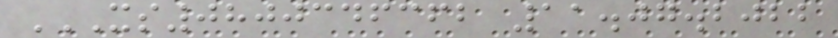XS0800346362 11.07.2022
